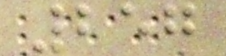257
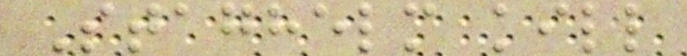Staghelm kill
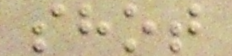shot
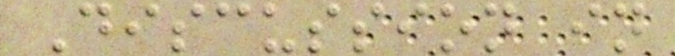Discussion in
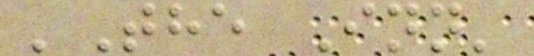'The Inn'
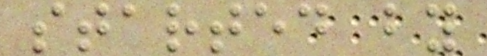started by
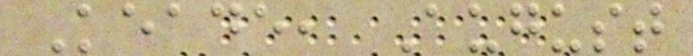Keade, August
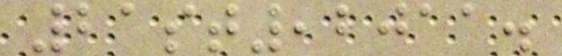21st,2011.
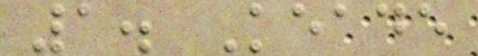1. Keade
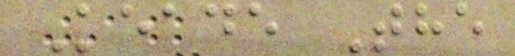Keade The
